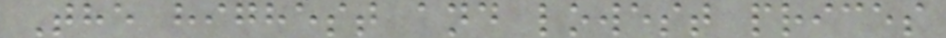The highest and lowest prices
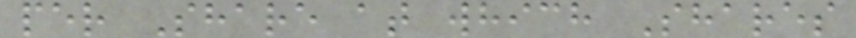per Share at which Shares
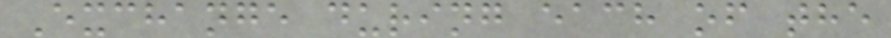Exchange during each of the
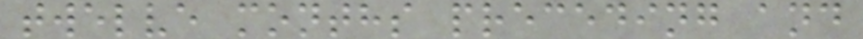twelve months preceding and
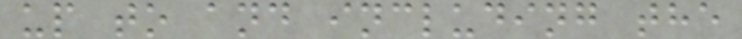up to and including the
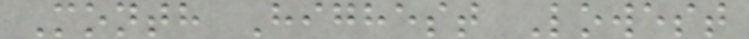Month Highest Lowest
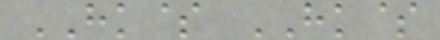HK$ HK$
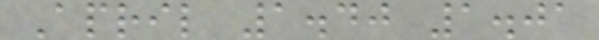April 1.40 1.01
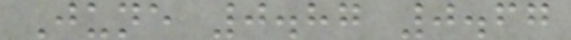June 0.87 0.67
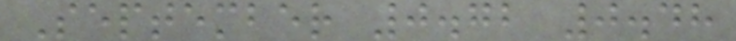September 0.72 0.48
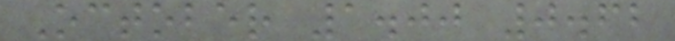October 1.00 0.62
